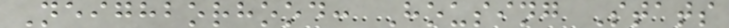Neighborhood: Housing Stats
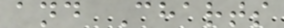and Charts
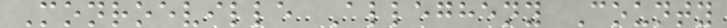Monroeville Allegheny County
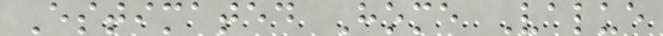Estimated Home Value
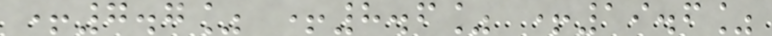+7.7% +8.6% +19.6%
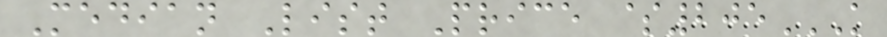Median List Price $205K
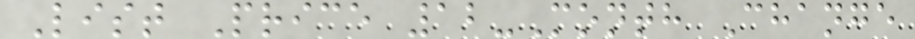List Price 12-Month Change
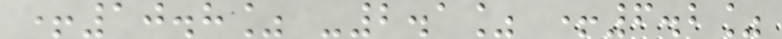+10.8% -2.1% +6.2%
